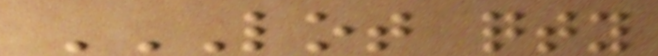LOT QTY
